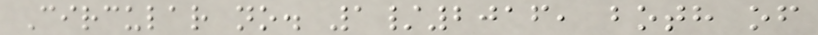Circular no. 1/2016, both of
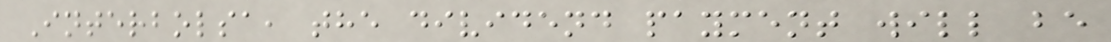Interbolsa, the dividend payment will be
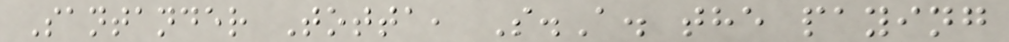Santander Totta, S.A. the paying
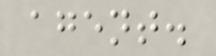agent.
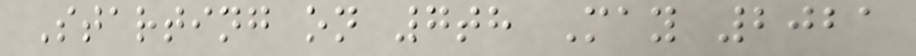Starting on 7th May 2021
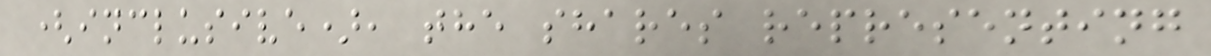(inclusive), the shares representing
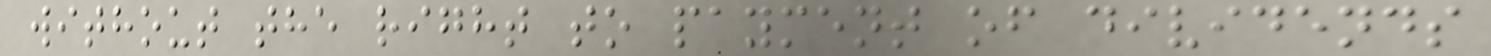without the right to payment of dividends
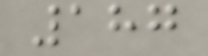187
